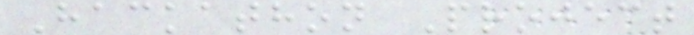Hackathon Project
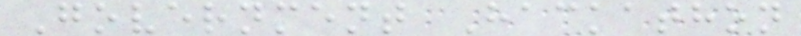Government Hackathon
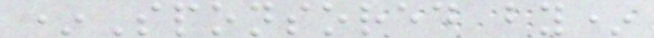*Sponsored by*
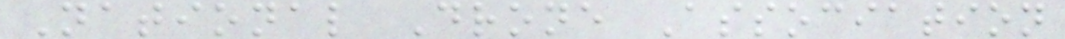National Drone Association
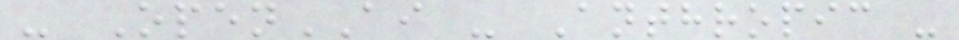- OpenAI - Anthropic -
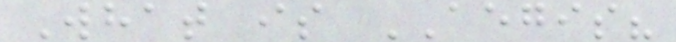What is AEGIS?
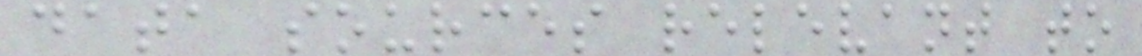data sources relevant to
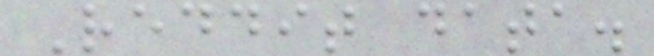Reddit data.
